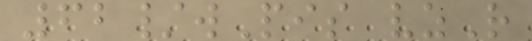62/wPis vzR
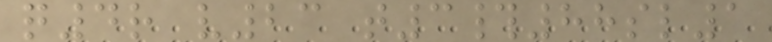q4r v23 t3#88sl1
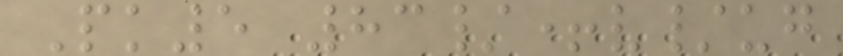Pk5 83/+v/ug
